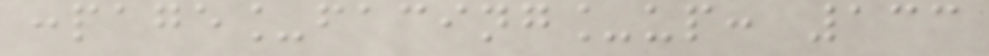:page_facing_up: 133
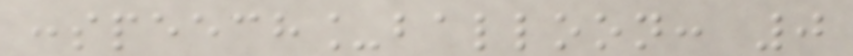:speech_balloon: 0
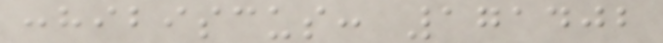:hibiscus: 171402
